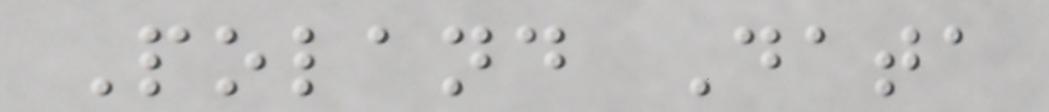Poland Data
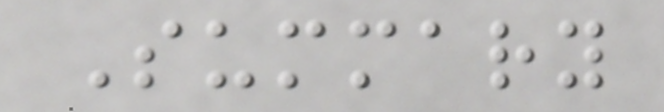Summary
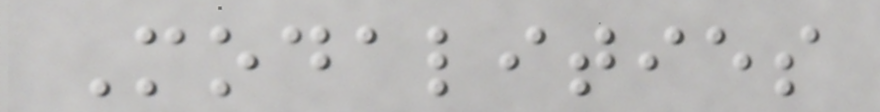Modalities
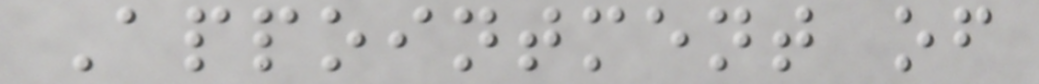Appointment of
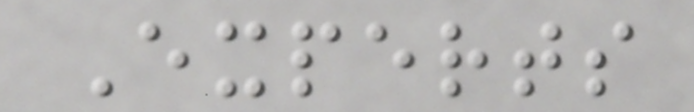Experts
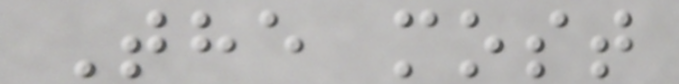The most
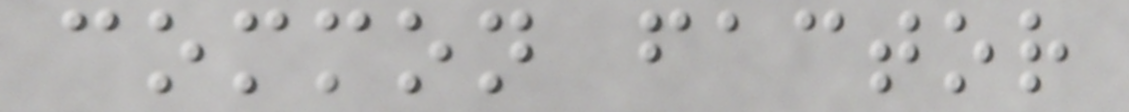common factor
